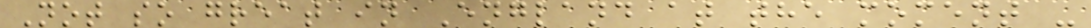Not so great in England at the moment -
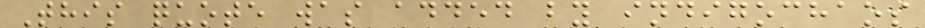This quote was added by indigochaos
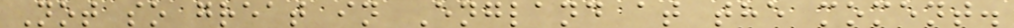Not so great in England at the moment.
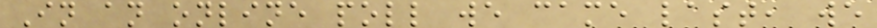In an online poll we came last, we
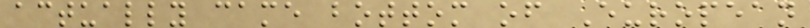actually came bottom of European
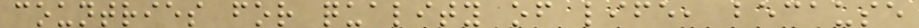countries for quality of life, because
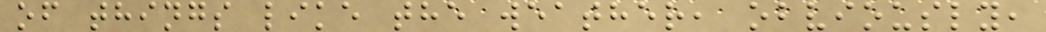of things like the weather, obviously,
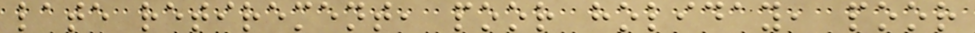late retirement, poor holiday, poor
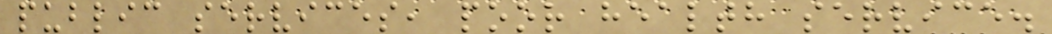public services, poor health service.
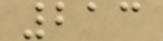213
